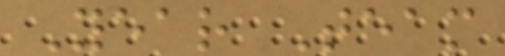Year Team
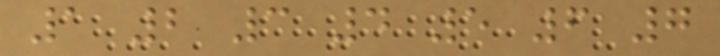1 2 3 4 5 6 7
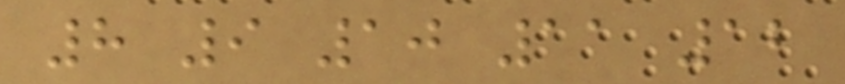8 9 10 11 12
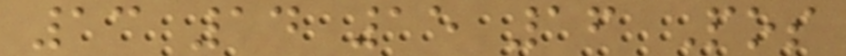13 14 15 16 Pos
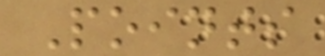Points
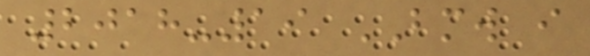2018-19 BMW i
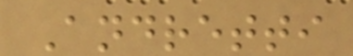Andretti
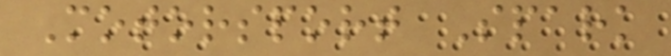Motorsport Spark
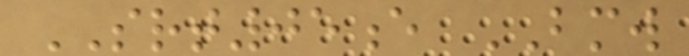SRT05e BMW
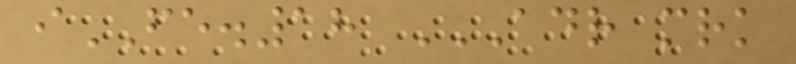iFE.18 ADR MRK
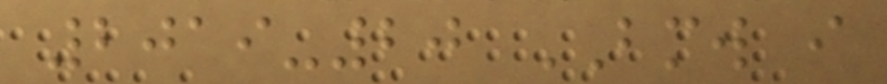2019-20 BMW i
